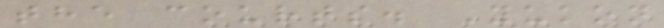the courts. Yukon
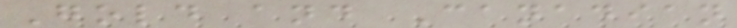Gold and Canadian
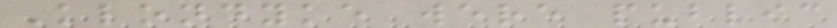Klondyke were public
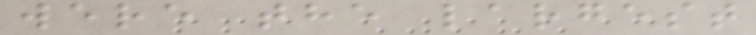were the largest
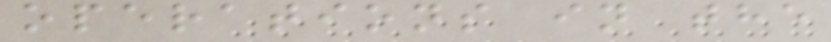operations in the
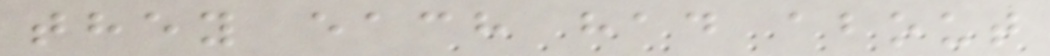they each had about
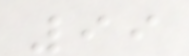99
